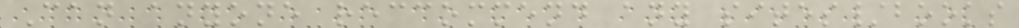Can anyone reccommend any sites/books
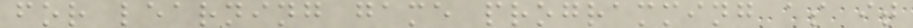for learning game programming as it
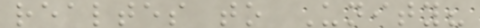realtes to Unity?
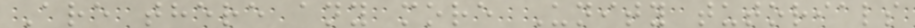Are there any more Unity tutorials
